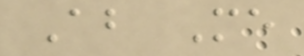About Me
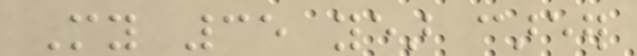My 35 year career
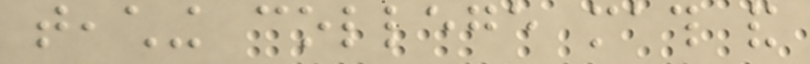teaching college math and
